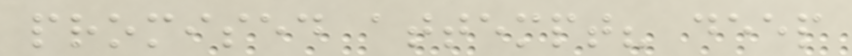promised attempt? deep
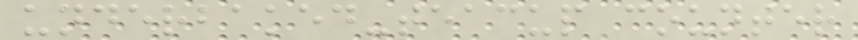underbaked-teacup counter
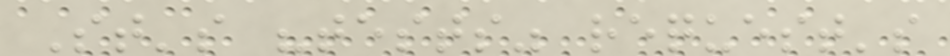St's "tests" request's
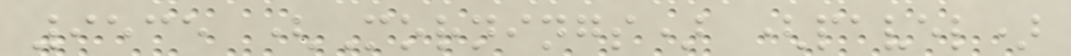9535 (Mornings) (pavel)
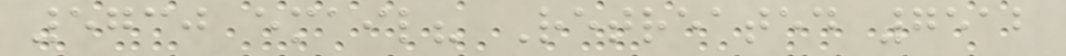5730 email? Retreated 7512
